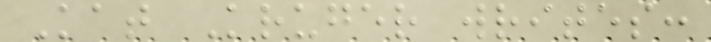Kat Kruger writes:
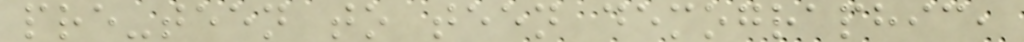pre-teen to teen demographic,
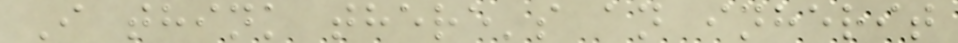I think there's an inherit
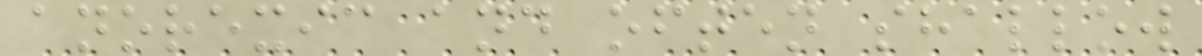anorexic and often shallow
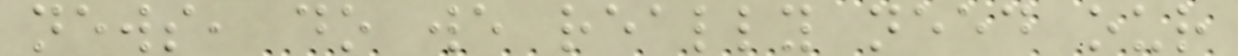news, do we really need our
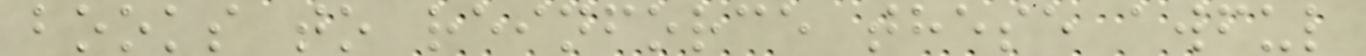books to reinforce these awful
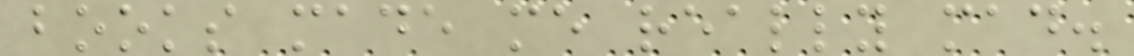books made me really mad.
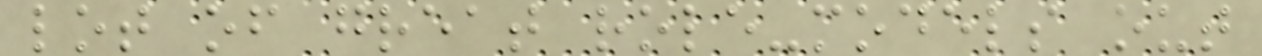lot of great role-models out
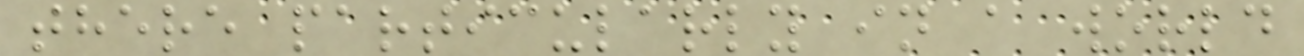there particularly in a world
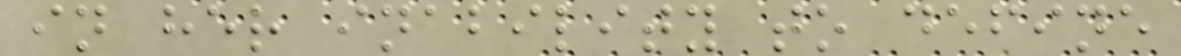in her inability to define
